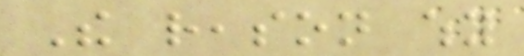The reason why
